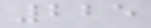225
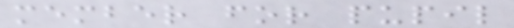member for pupil
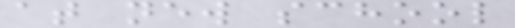at new school
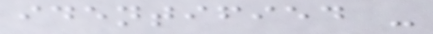identified -
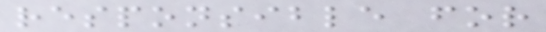responsible for
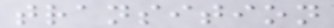transition
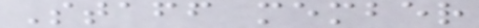Staff member
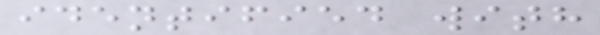identified with
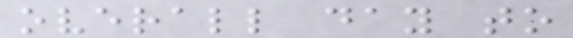overall day to
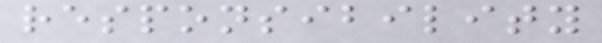responsibility
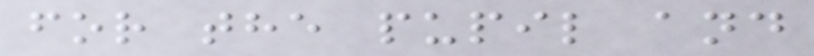for the pupil and
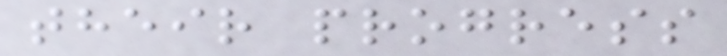their progress
